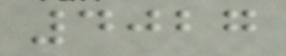4027
